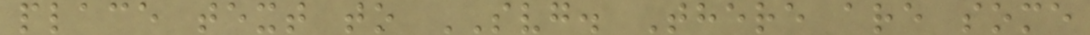place text to SVG. There are some
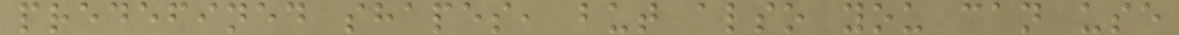predefined shapes, but also you can use
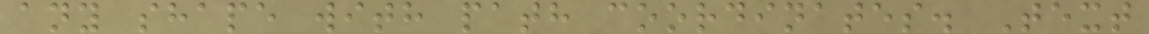any shape with path coordinates. Text
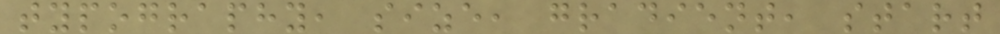typography, size, gradient, start
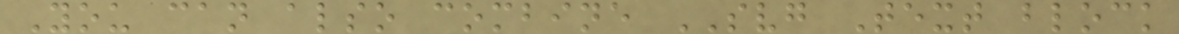You can also combine SVG Text block
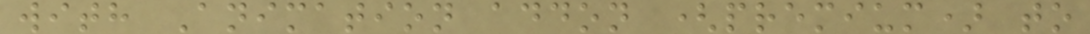with Animation addon (premium) to
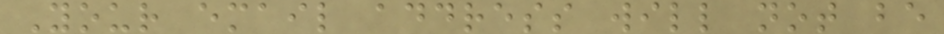Your email address will not be
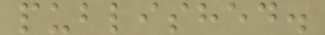published.
